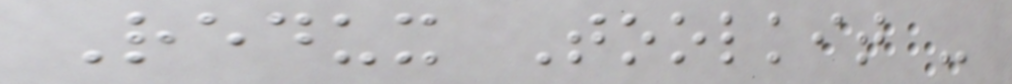Redux Toolkit -
